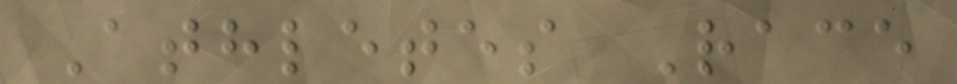Athletes Race
